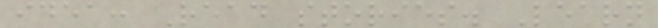idea: Read stories. Learn
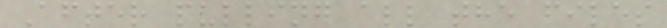After pulling all the files
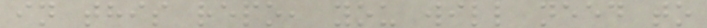in this repo, you will need to
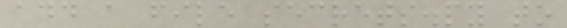add a file secrets.py to
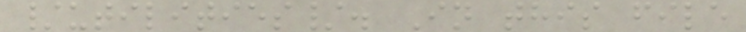/utilities/. In this file
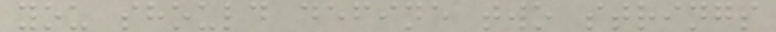you should define two strings
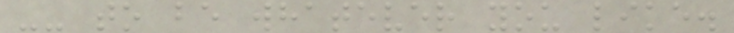-- to be whatever you like.
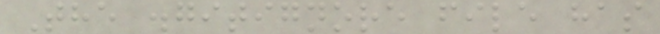The .gitignore file has
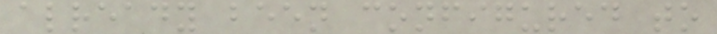already been configured to
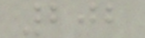202
